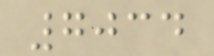7034
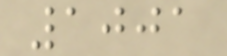1001
